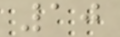10
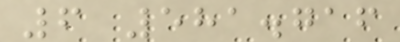6 581.716
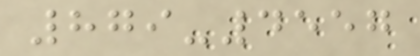879-4557
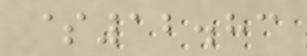$12.83
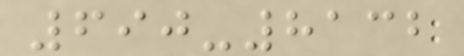690-8132
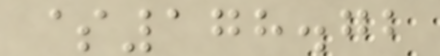$178.72
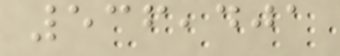536,401
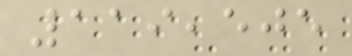119,505
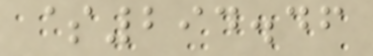$294.46
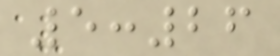5:26
